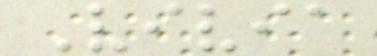Vivia
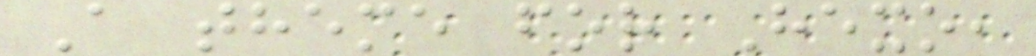A theme for Hexo,
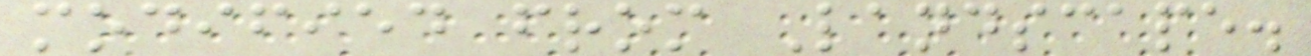modified from Landscape.
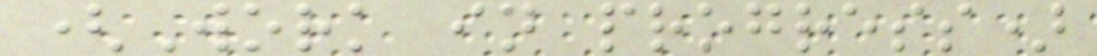(Work in progress)
